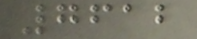7612
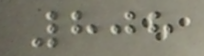808
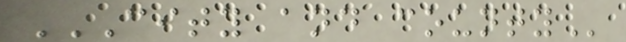CITY AND COUNTY
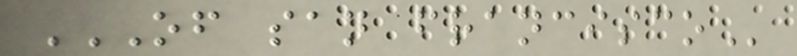OF SAN FRANCISCO
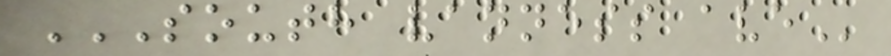SOUTH VANNESS AVE
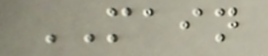MAIN
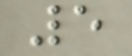5
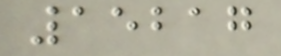15217
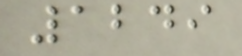1249
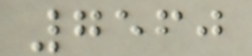7560
